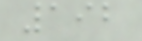192
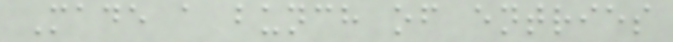Made a bunch of entries
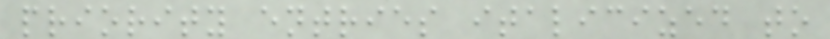priority entries italicized to
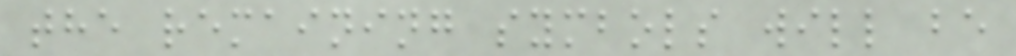the remaining symbols will be
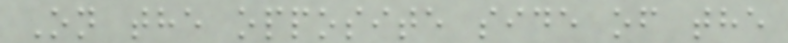On the opposite side of the
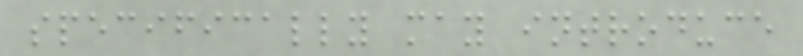specifically may introduce
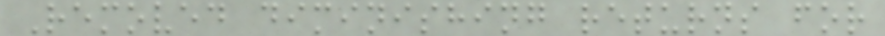Removed diminishing returns for
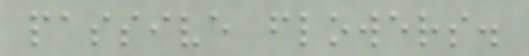passive flowers.
